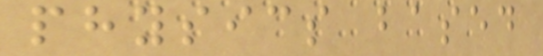physics based
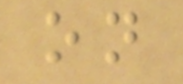on
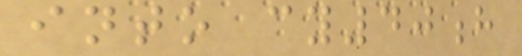into cy40h
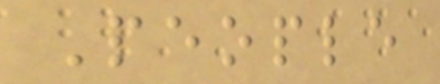People
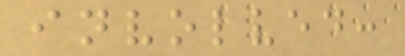involved:
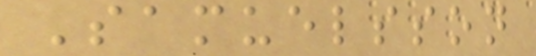Samuelsson
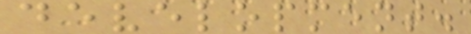development.
